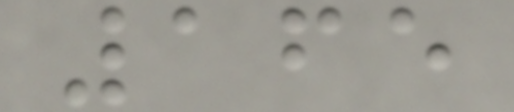165
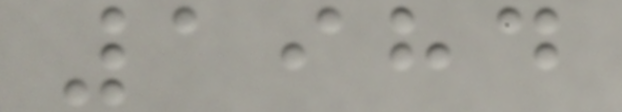1984
